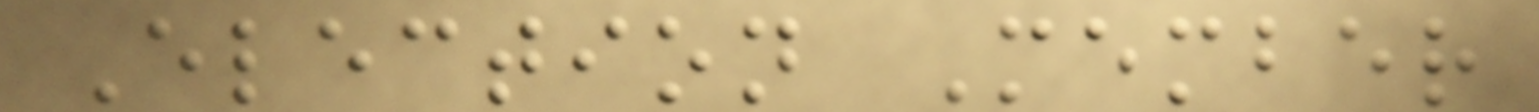Election Member
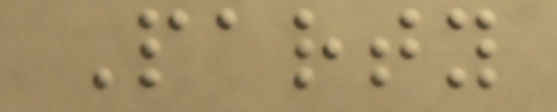Party
